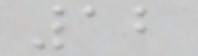12
